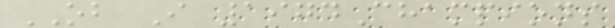OB I 1974Champions
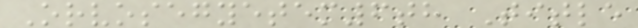Orvosegyetem6th Title
